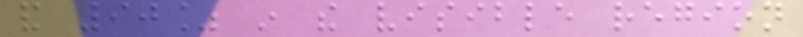and 90% in the visible region
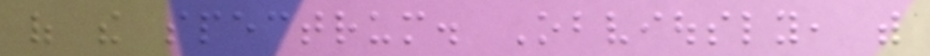of the spectrum. Obviously, with
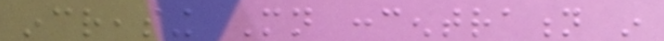increasing Mn concentration in
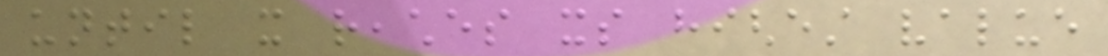until it reaches its highest value
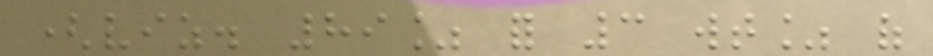(viz. 89% for 3 wt% of
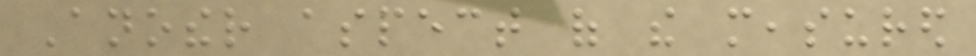Another aspect of the measured
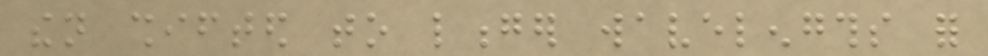then shifted to longer wavelengths for
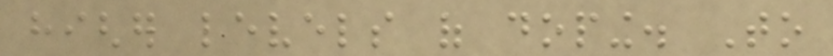higher levels of doping. To
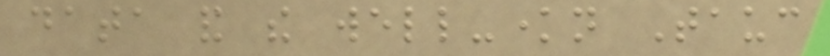data and the well-known Tauc
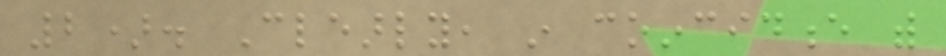2). Clearly, in coincidence with
